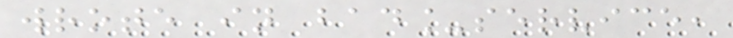wrote in bad_service,
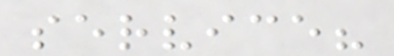service?
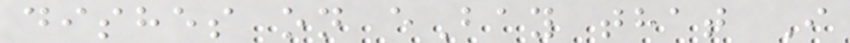dishes on eBay that I
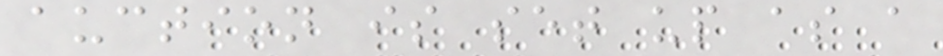auction is set up as a
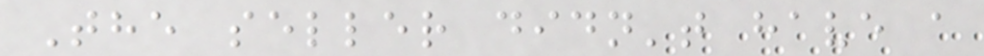The seller didn't have a
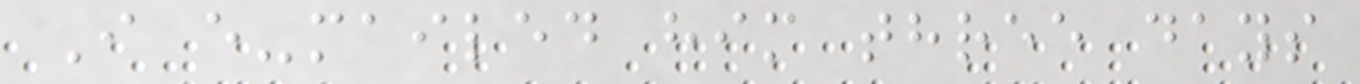I e-mailed him three days
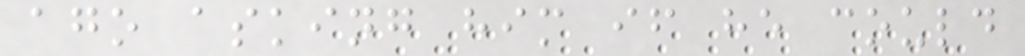ago asking him if he could
